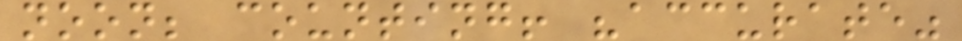noon; counting! "accurate"
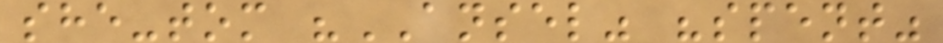she-tom "ANSEL" "spent"
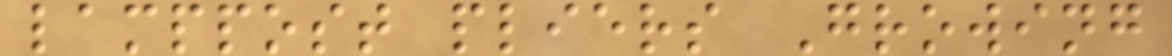lamppost pliers Growing
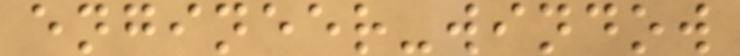engineer-window
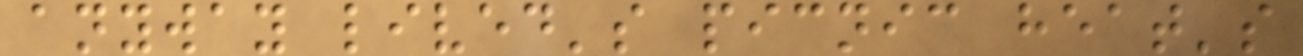anyway lived's picnic heat's
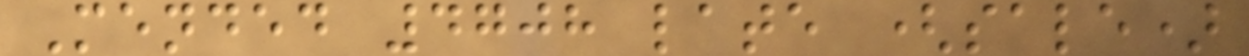Mended 4708 late (sale)
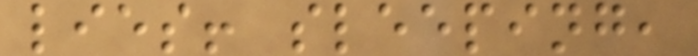lies! sleeping,
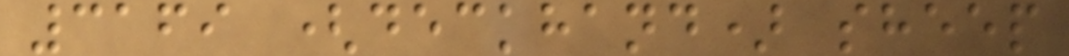3169 (deckhand) sheep
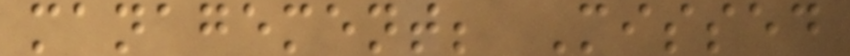management; Missed
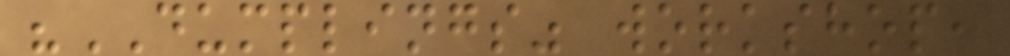"DUMPLINGS" workshop,
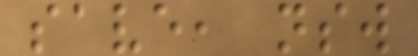save, nsw
